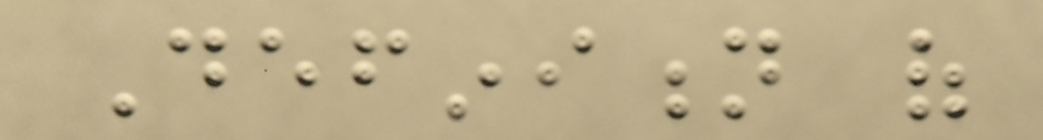Definition of
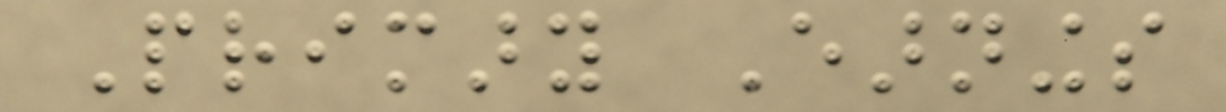Primary Earnings
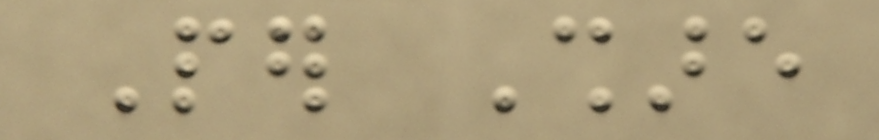Per Share
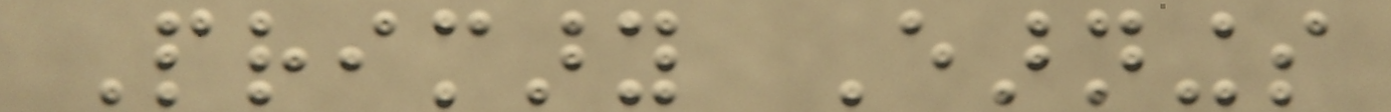Primary Earnings
